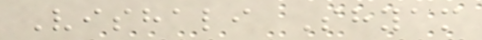Vishali Shyam
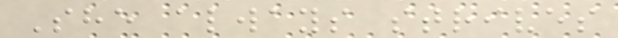She always strives
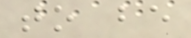to be
